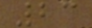23
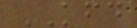KFD
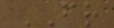FR
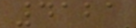4121
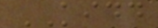KIDD
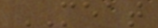MEAT
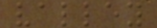valley
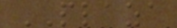PLAZA
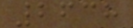2638
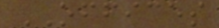OFFICES
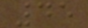45
